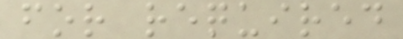for required
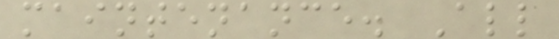maintenance. All
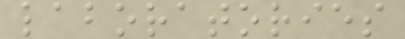laboratories
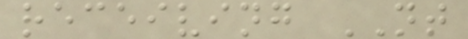receiving NT
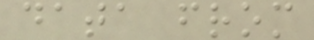data from
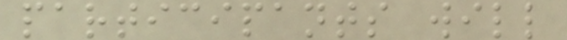participants will
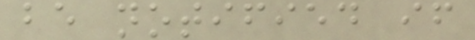be notified if
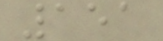151
